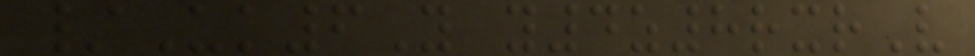/Uk6Y y4z8rxrV
